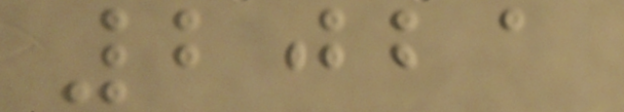2021
